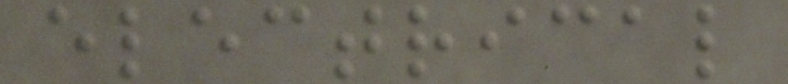electrical
